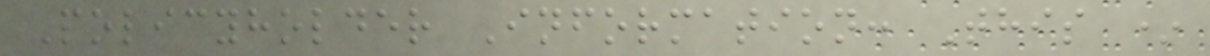Policyholder Information: This *
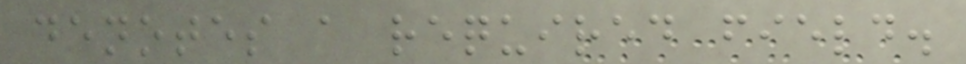denotes a required field.
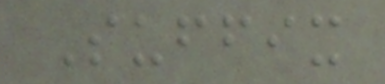Suffix
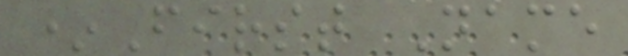*First Name
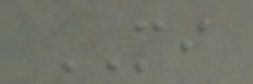MI
